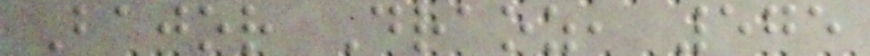Bajor Draoz, 575
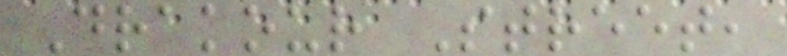Drakour Street,
